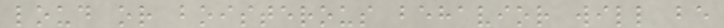loud or boisterous behavior will be
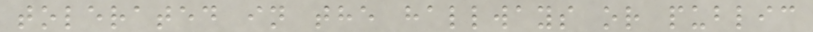tolerated in the hallways or public
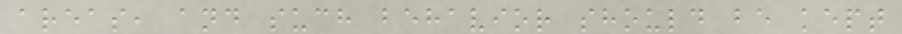areas, and such behavior should be kept
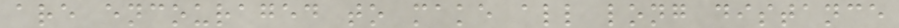are encouraged to make all long distance
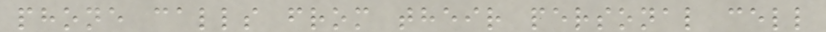phone calls from their personal cell
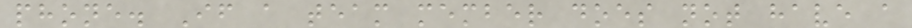phone. If a team member does not have a
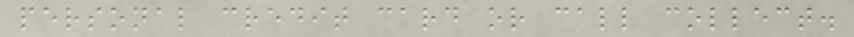personal credit card or call collect.
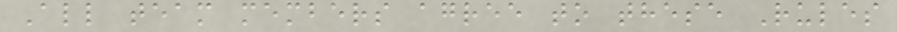All team members agree to these Rules
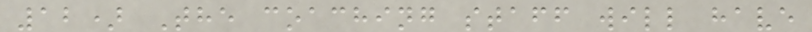12) The coaching staff will have
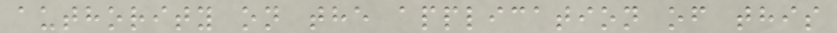authority on the application of this
